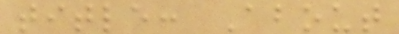title: About
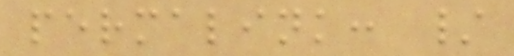permalink: /
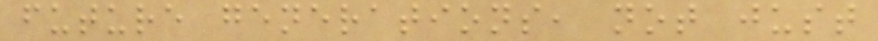future generations, not just
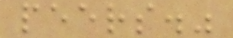peers."
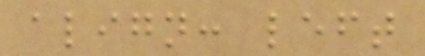align: left
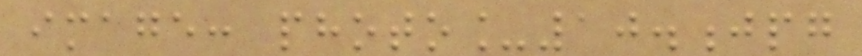image: photo_10.jpg
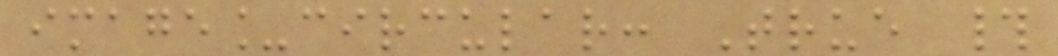image_circular: True #
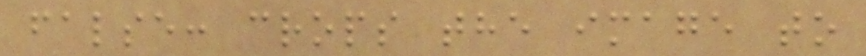false: crops the image to
